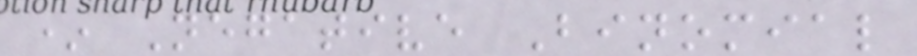* Negative Binomial
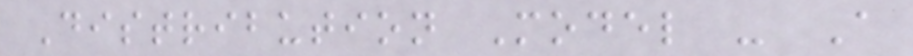Distribution Model - A
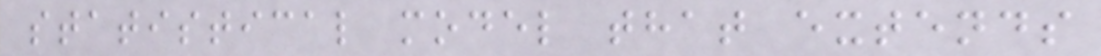statistical model that extends
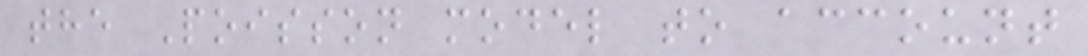the Poisson model to account
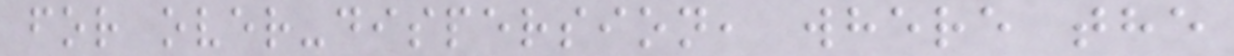for over-dispersion, where the
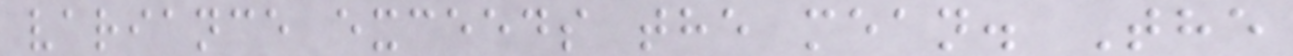variance exceeds the mean. The
